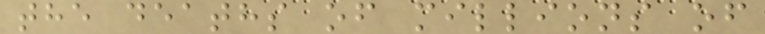the deaths of millions of
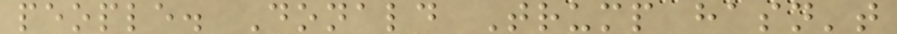people. Donald Trump hasn't
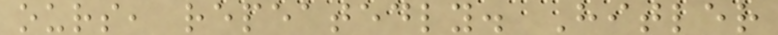ours, repeatedly. Hitler
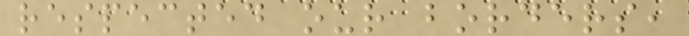respected our borders,
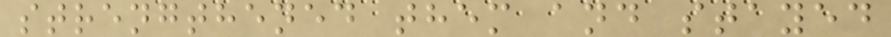strengthened them and stayed
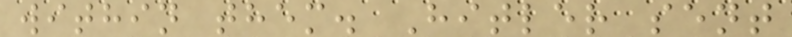within them. Hitler sent
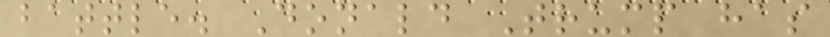battle. Donald Trump has
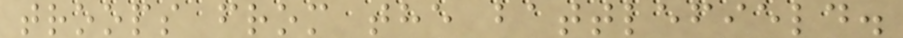troops from the battlefield.
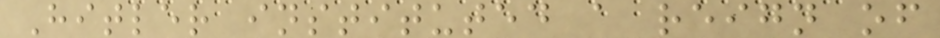Hitler instituted a reign of
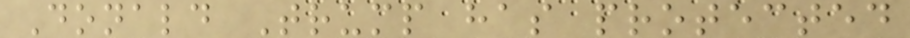Donald Trump has protected
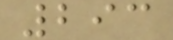293
